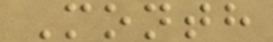Month
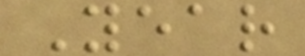Year
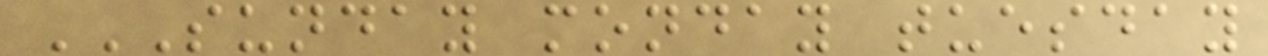SUNDAY MONDAY TUESDAY
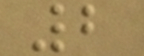2
